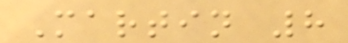Martin 8
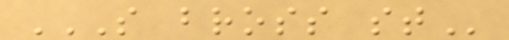S BROSS ST
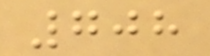708
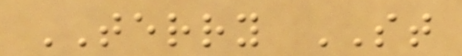TERRY ST
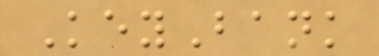KeyBank
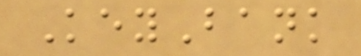KeyBank
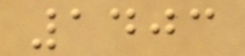1403
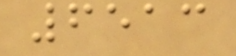6513
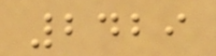2429
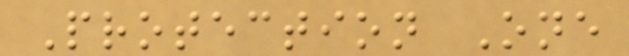Protection One
